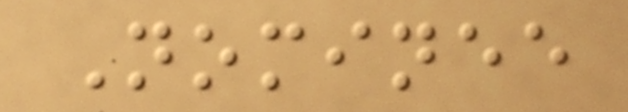Nominee
